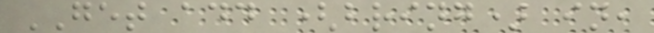GET add (bring) in,
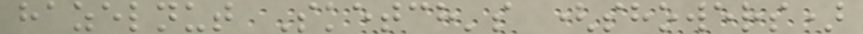hazelnut Sketch's (showers)
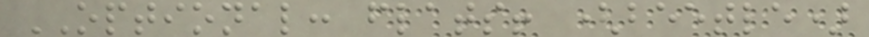OPTIONAL: flats! (beetle)
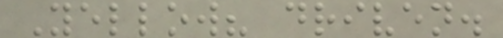Yellow? driven.
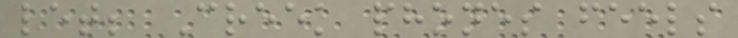let; Creek phones feels
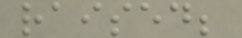raised;
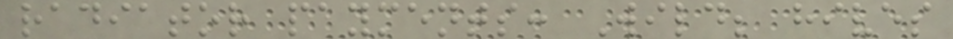radiator payments: Wild; hives
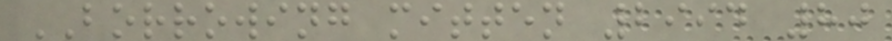BORROWING mitten 2994 80
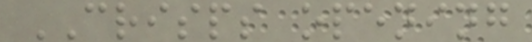CRISPS opening
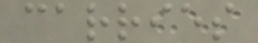carries
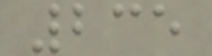235
